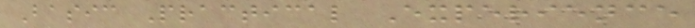Basic Practical Experience
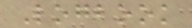Logbook
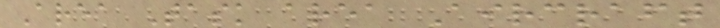Area Task area Aircraft
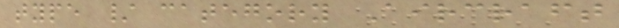type / category Aircraft
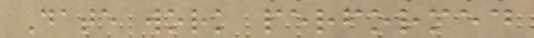Date work performed
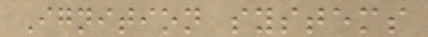Ignition systems
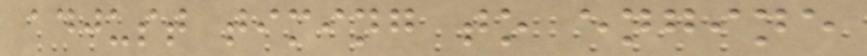adjust timing to engine
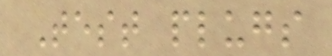Test plugs
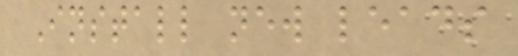Install new leads
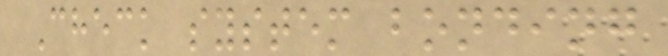Check system bonding
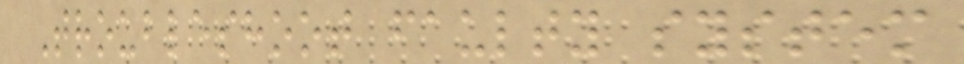Troubleshoot faulty system
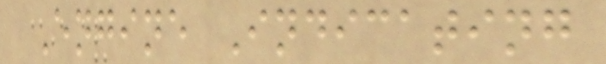Engine Indicating
